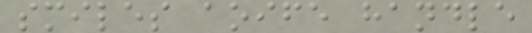smiles aoife handle
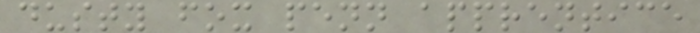dusty fox penn apprentice
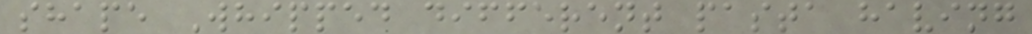shape Whipped different pasta having
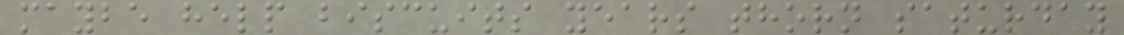maybe help biscuits years thorn saturday
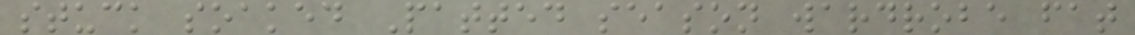stuck soaked Patted season wardrobe fat
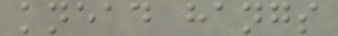knead hangs
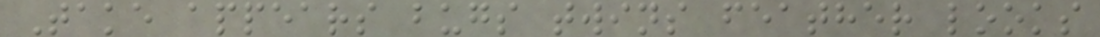Take appears bugs twins feather looks
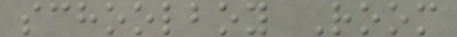schoolboy Room
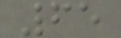65
